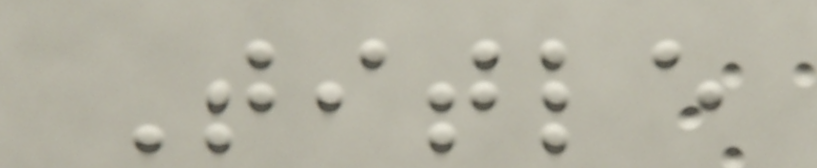Title
